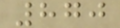870
